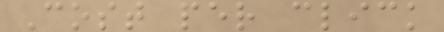Cost per click
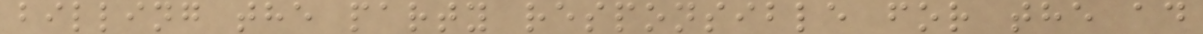billing the party responsible for the ad
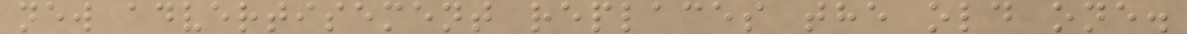new advertisement replaces the old one.
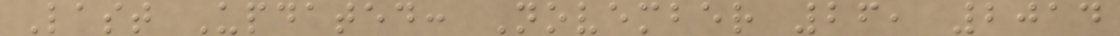Last Updated: November 26, 2014
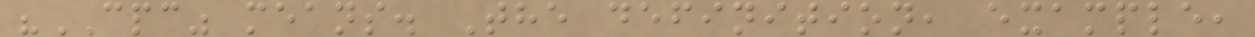"CPC" means. The definition, example,
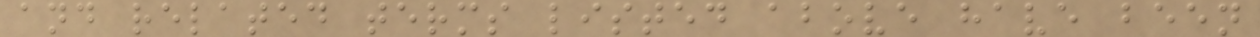and related terms listed above have been
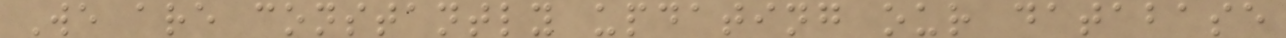We are constantly updating our database
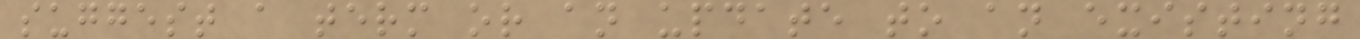suggest a term or an update to an existing
